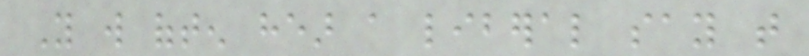You will often hear a liberal say that
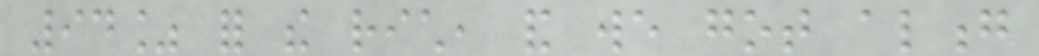94% for the rich, and we got along
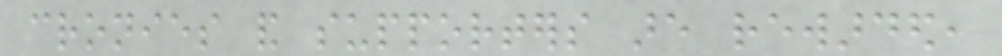cronies and supporters are rewarded,
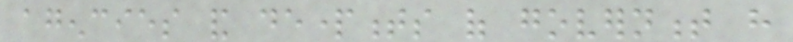agencies and departments of government have
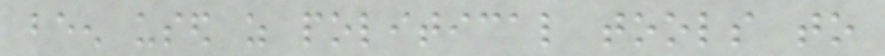been used as political tools to
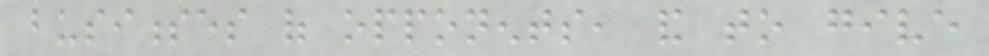businesses of opponents, and to give
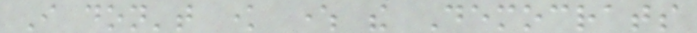I don't know where the Democrats
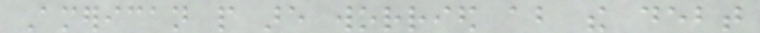American people are worried about the debt
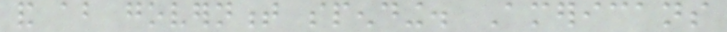and about government spending. Americans
